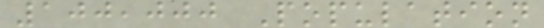100,000 Population
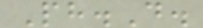Ph.D.
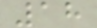18
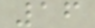16
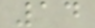14
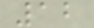12
